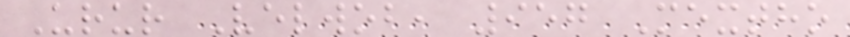Urur Velwob, 957 Mextho
